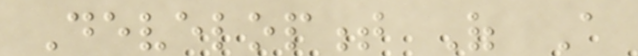Development Of A
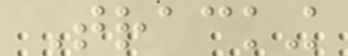Tracking
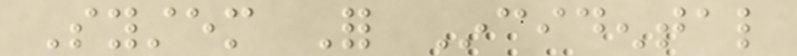System For Incidental
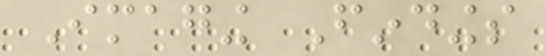Imaging Findings
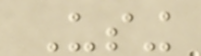Using
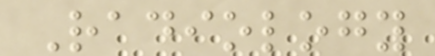Radiology
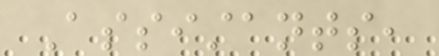Assistants,
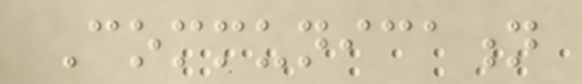Communication
